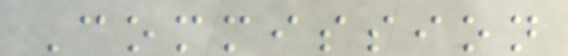Commission
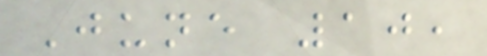June 10,
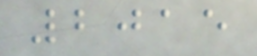2015
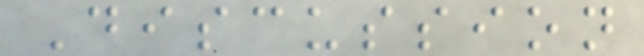Discussion
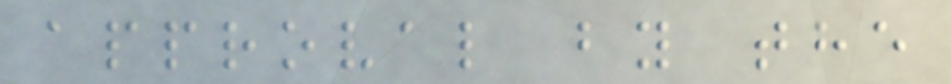approval by the
